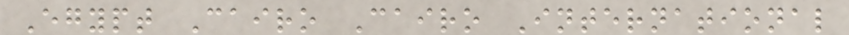Egypt Cairo Cairo International
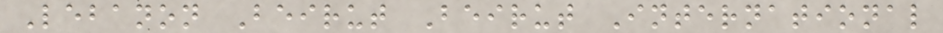Lebanon Beirut Beirut International
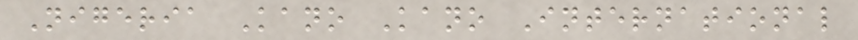Nigeria Kano Kano International
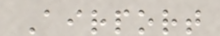Airport
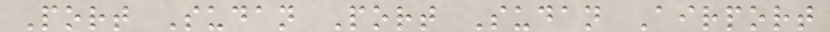Port Sudan Port Sudan Airport
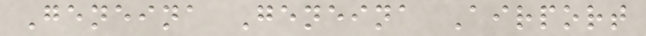Geneina Geneina Airport
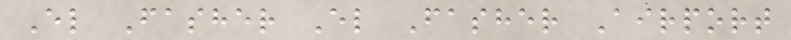El Fasher El Fasher Airport
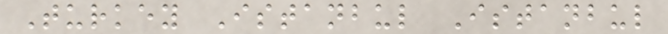Turkey Istanbul Istanbul
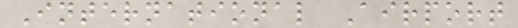International Airport
